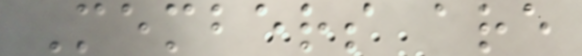Members are
